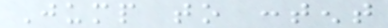Jump to content
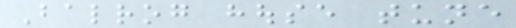Balrog house tune
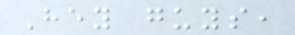Hey guys,
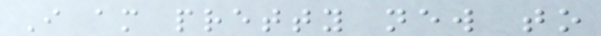I am pretty new to
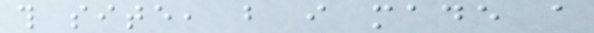this site, but i made a
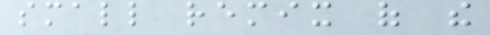small remix of the
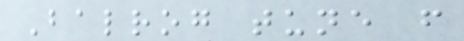Balrog tune from
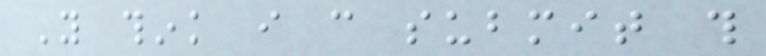You think i can submit this
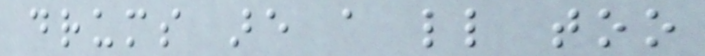drums are a little too
